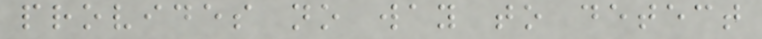provides no way to detect
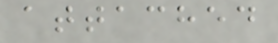attached
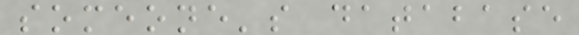someone's database
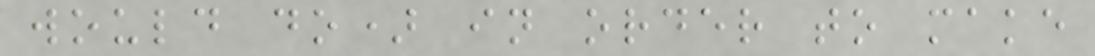would do) in order to make
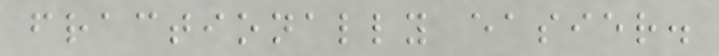fractionally easier.
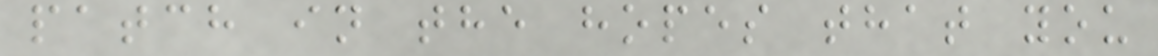patch in the hopes that you
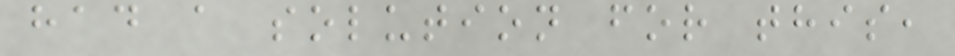had a solution for this,
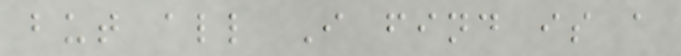but all I find is a
